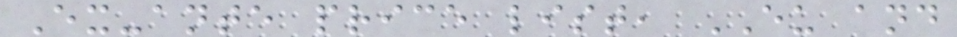Ex-ante price list, EU and
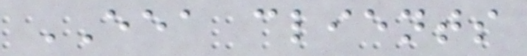EEA clients
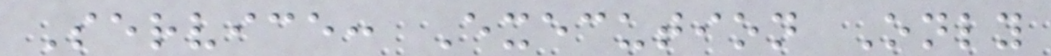Service: Execution Only
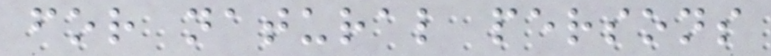for natural persons
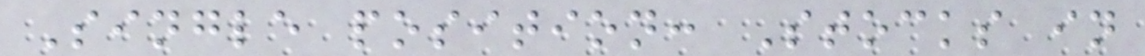Single position: Stocks in
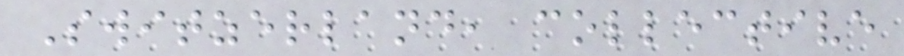Switzerland, collective
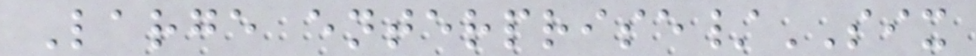Large enterprise/SIX
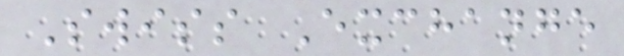Swiss Exchange
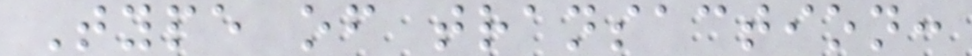Type of transaction:
